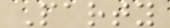Party
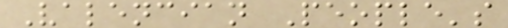Valencian People's
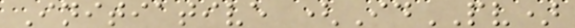Initiative (IdPV)
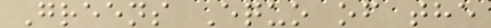Greens Equo of the
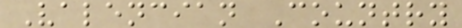Valencian Country
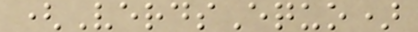(VerdsEquo)
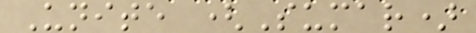Unite (Sumar)
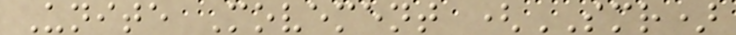Unite Movement (SMR)
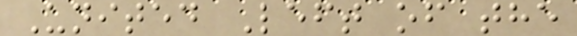United Left of the
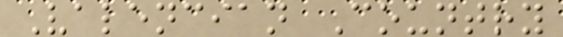Valencian Country
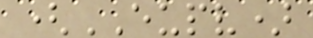(EUPV)
